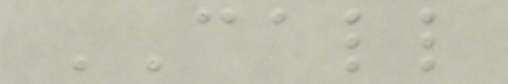CALL
